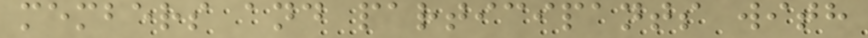members and participants with
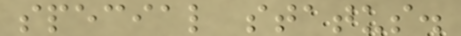special status.
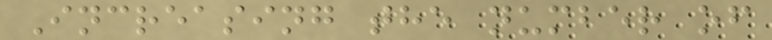Increasing the number of
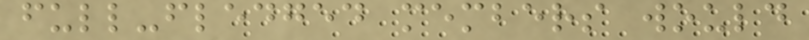full-fledged members would
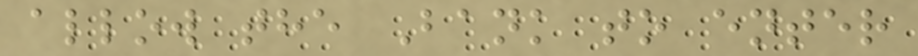allow the Bank to enter
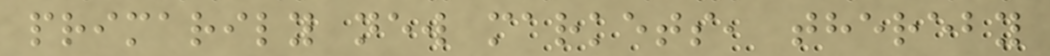primarily new markets, thereby
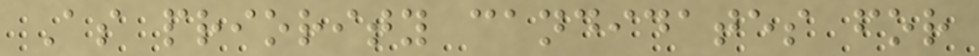As priority candidates for
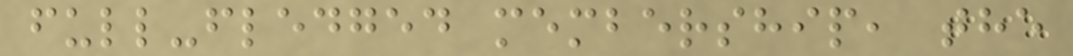full-fledged membership, the
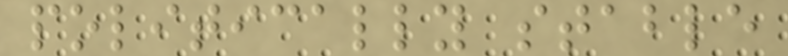politically stable
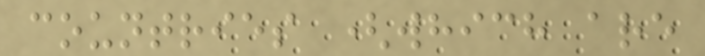countries (which are
